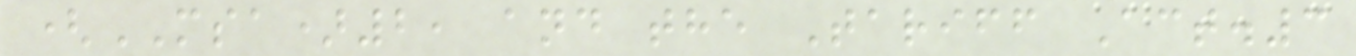(MSA)2, and the Tariff Act.3
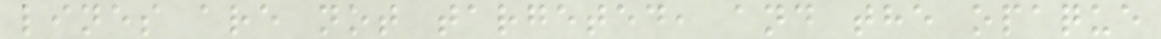lines are not targeted, and the opaque
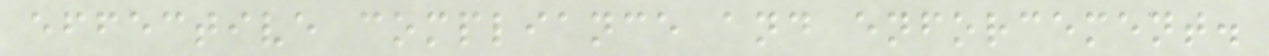effective compliance and enforcement.
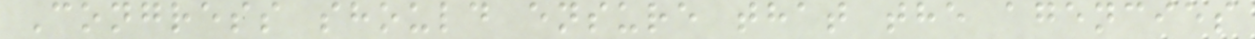Congress should ensure that the agencies
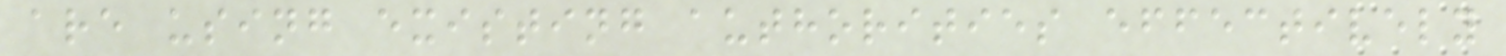are using existing authorities effectively
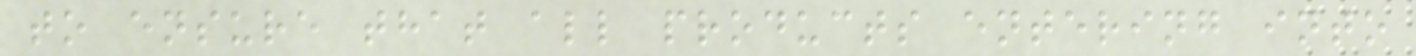to ensure that all products entering into
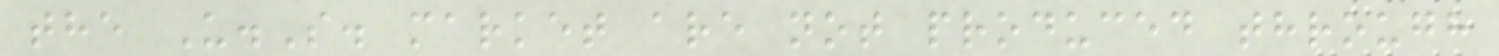the U.S. market are not produced through
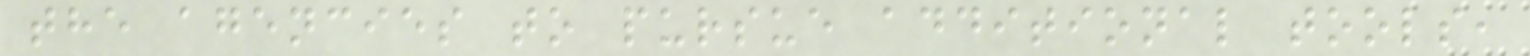the agencies to pursue additional tools,
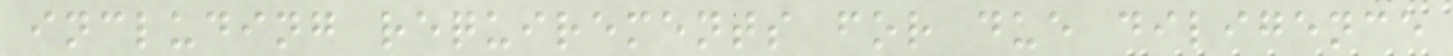including requirements for due diligence
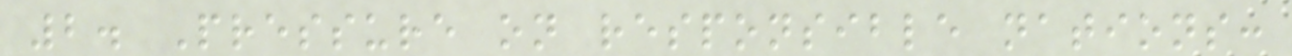2. Pressure on responsible nations:
